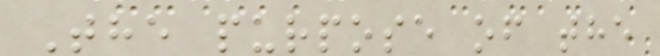The purpose of the
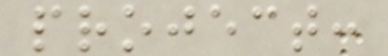project:
